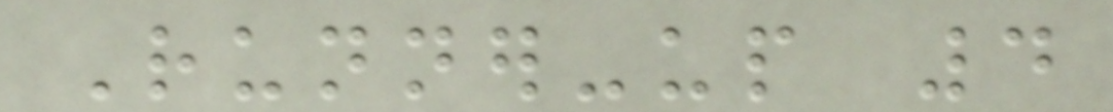Runner-up 4
